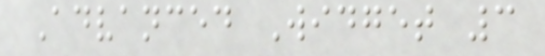Advanced Widget 3
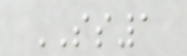SS1
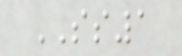SS1
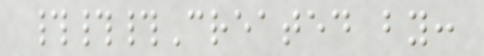###Created by:
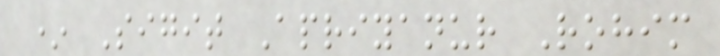* Sigit Apriyanur Rohim
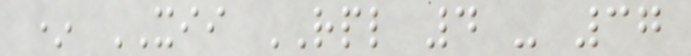* XII RPL 4 - 37
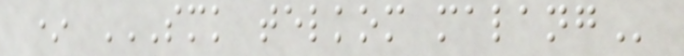* SMK TELKOM MALANG
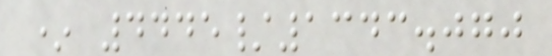* 4445/1343.070
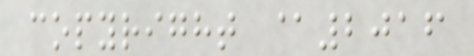copyright @2016
